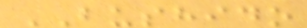BUSHIDO
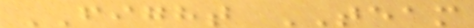FIGHT TEAM
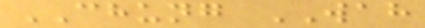CHUNG WAH
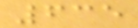635
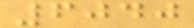6040
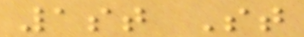1st St
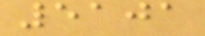5101
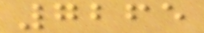7265
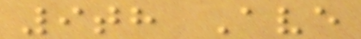9th Ave
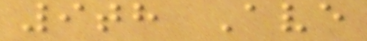9th Ave
